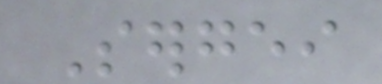Sergei
